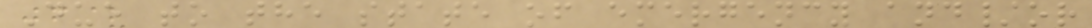Due to the state of emergency and/or
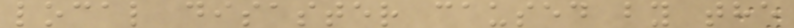local disaster caused by the
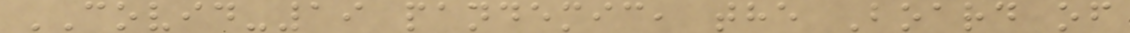COVID-19 pandemic, the Board of
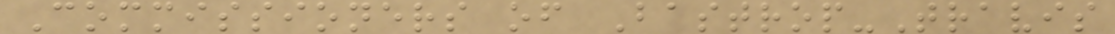Commissioners of Bastrop-Travis
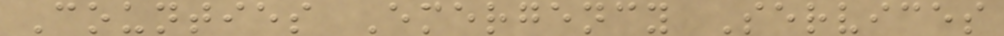Counties Emergency Services
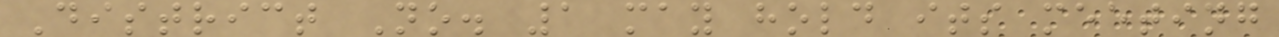District No. 1 may hold its meeting
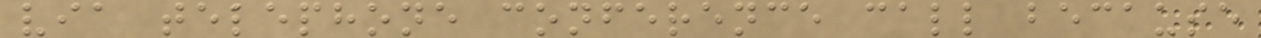via telephone conference call because
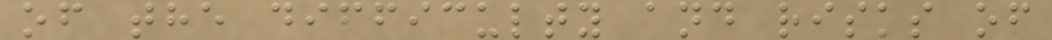of the difficulty and risks of
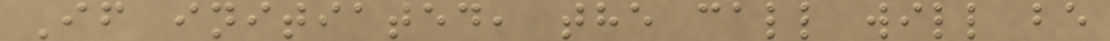If initiated, the call will be
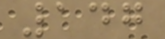147
